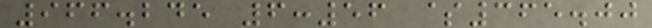966.245 6:56 $365.00
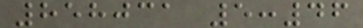858031 5:46
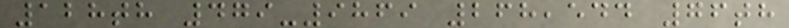128th 479-9869 268,544 76th
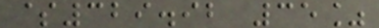$329.92 35%
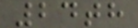24th
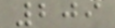209
